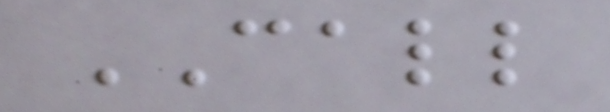CALL
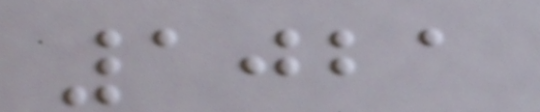1021
